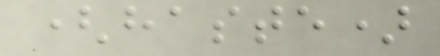(haste)
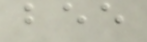bee
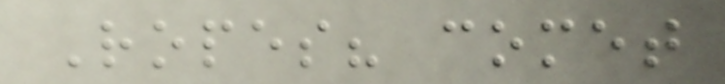Ropes? comet
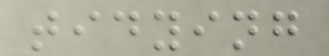tidying
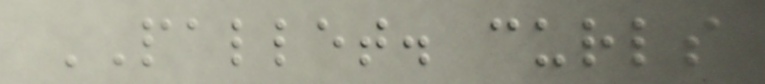PALLET. curls
